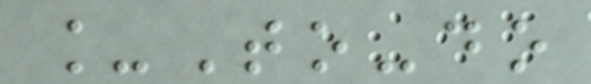_To-do
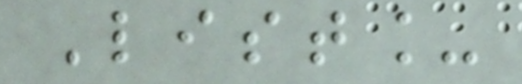List_
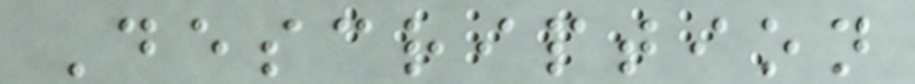Description
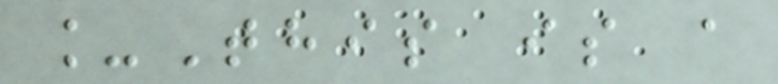_This is a
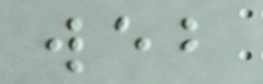web
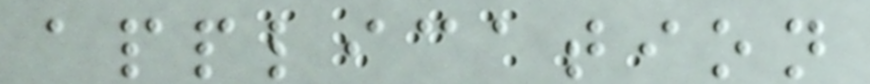application
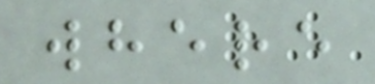where
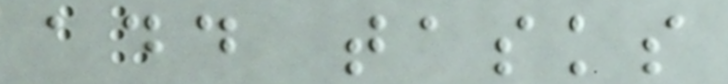add tasks
